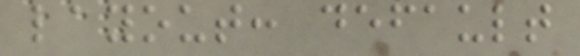layout: default
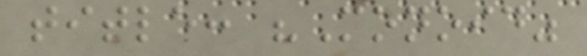title: "Monoid"
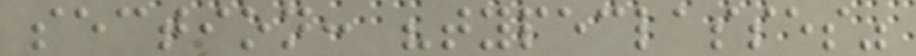section: "typeclasses"
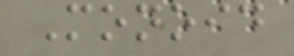Monoid
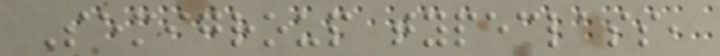Semigroup typeclass,
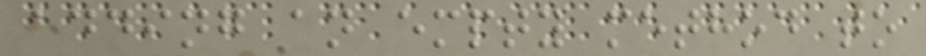adding an empty method to
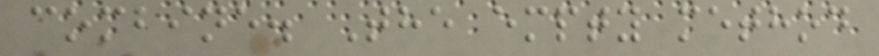combine. The empty method
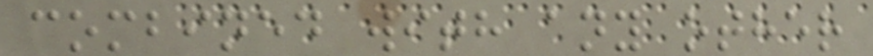combined with any other
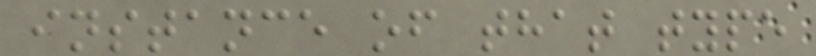instance of that type
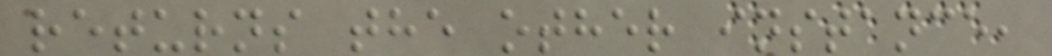returns the other instance,
